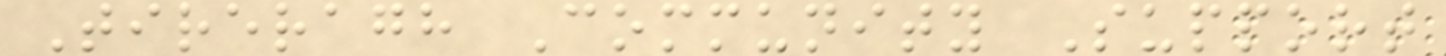Tireragh Community Support
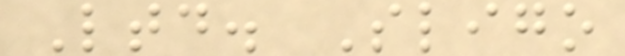Ltd. Sligo
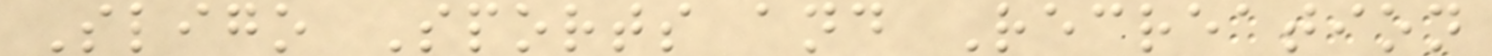Sligo Sports and Recreation
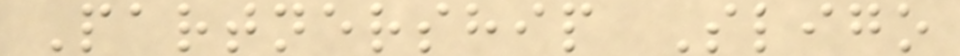Partnership Sligo
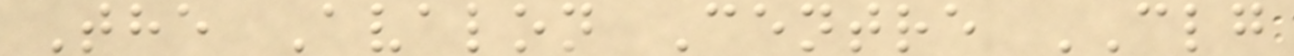The Avalon Centre CLG
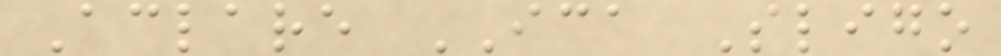Aclare ICA Sligo
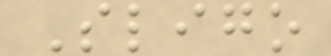Sligo
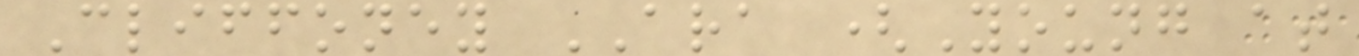Cliffoney ARA (Young at
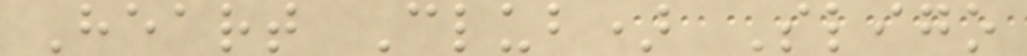Heart Club) Sligo
